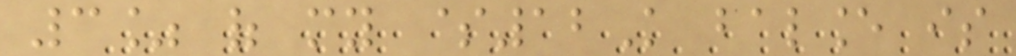3% of my $12K balance is
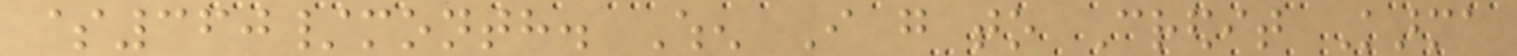$360/month. When I go to Credit Karma
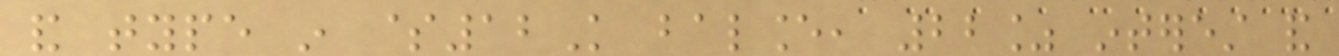and type in $12K balance, 22% interest and
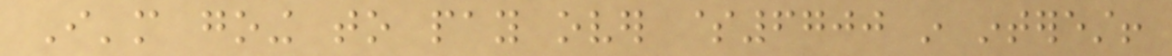I'm going to pay over $6700 in interest!
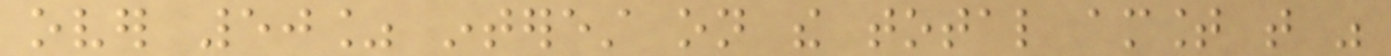over 50% interest on the total amount that was
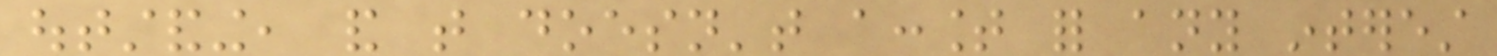outstanding, and that doesn't account for any interest
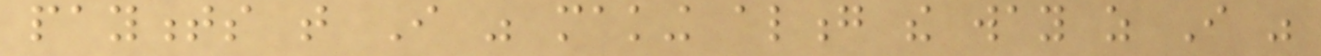payments that I was making along the way as I was
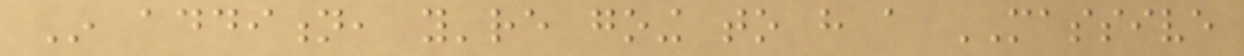In addition, you're going to have a MASSIVE
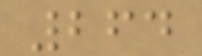264
